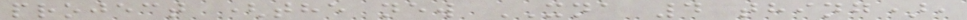project (the new XNA 4 thing),
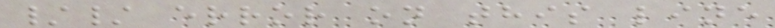// error on this line
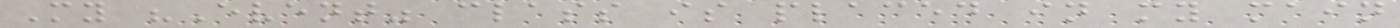My "Event" class is placed in my main
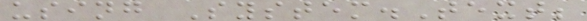using System.Text;
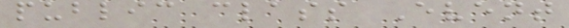public class Event
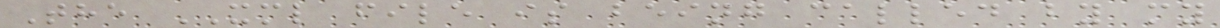The XML file is being called by my
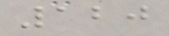120
